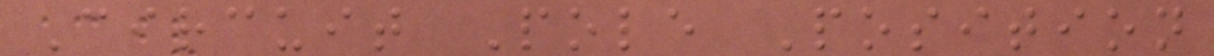Circuit Pole Position
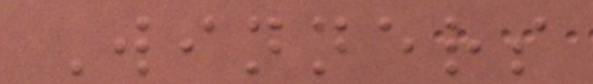Winners
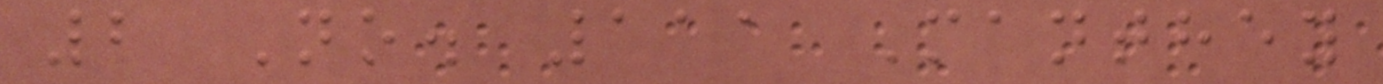2 No. 111 Manthey
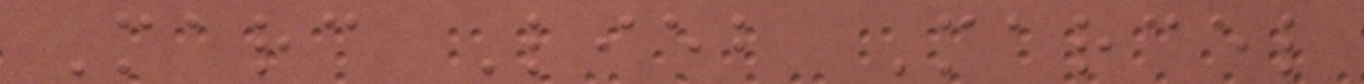Marc Lieb Marcel
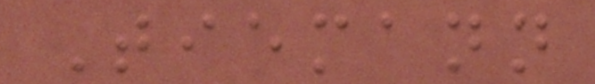Tiemann
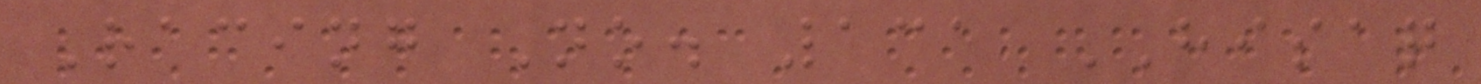Racing No. 131 HISAQ
